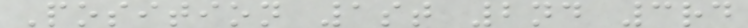Position 1st 2nd 3rd
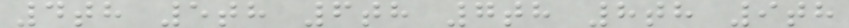4th 5th 6th 7th 8th 9th
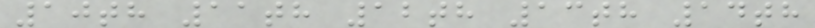10th 11th 12th 13th 14th
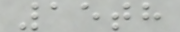15th
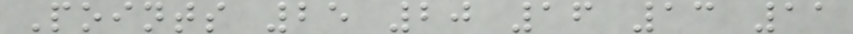Points 25 20 16 13 11
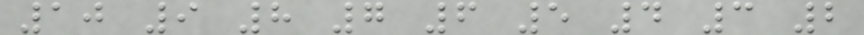10 9 8 7 6 5 4 3 2
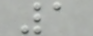1
